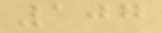107
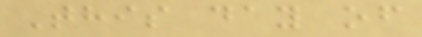This day of
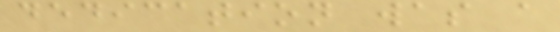dedication was a
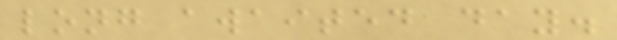long awaited day.
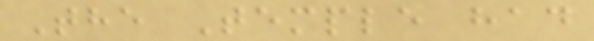The Temple had
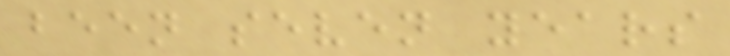been seven years
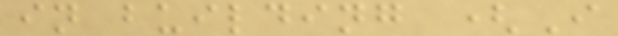in building (I
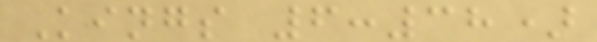Kings 6:38)
